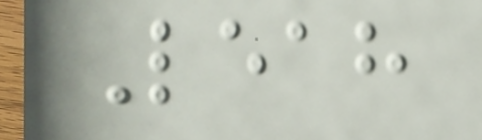Leah
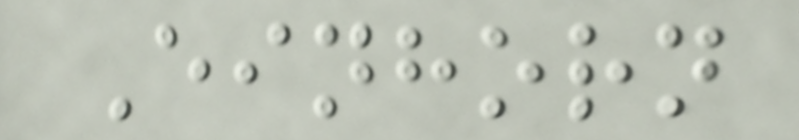Einhorn
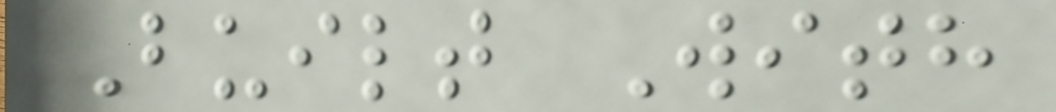Built With
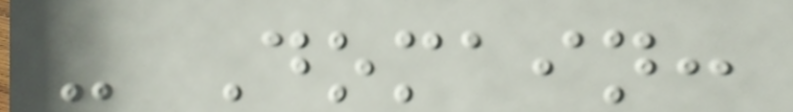- Domain:
